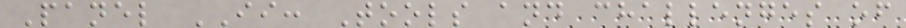Panel II: Tools and challenges of
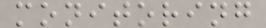monitoring
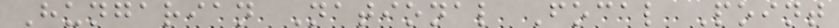Hungarian National Focal Point
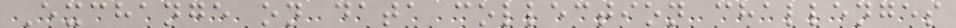Exchange on data collection challenges
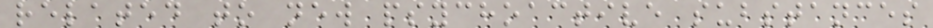related to new psychoactive substances
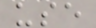use
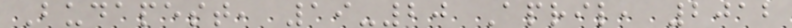Budapest, 19-20 April, 2012
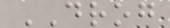DROG
